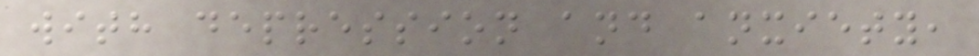with depression and anxiety,
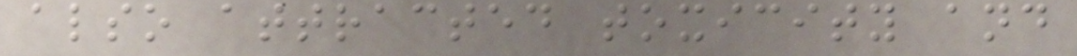also attracted toxicity and
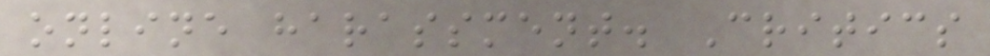online harassment. Critics
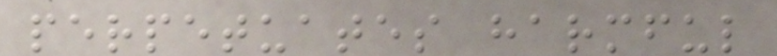perpetuates harmful
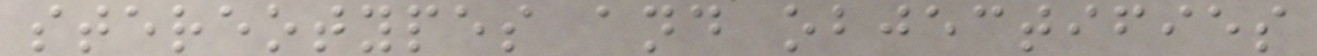stereotypes and objectifies
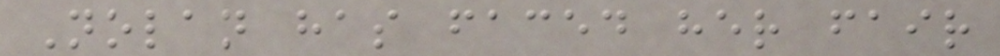Nolan has faced her fair
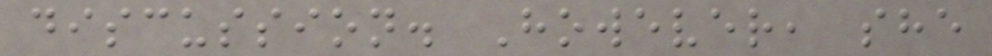discussion. However, she
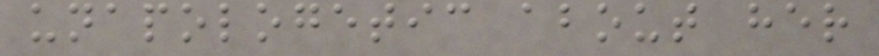unapologetic about her
